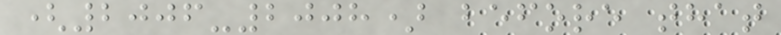(2006-2008) before that
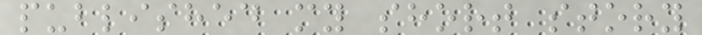published my short story
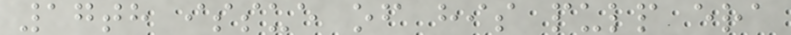17th issue of his pulp era
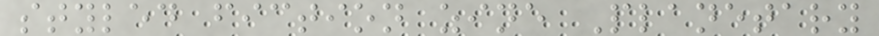styled fiction zine Planetary
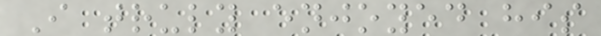I truly enjoyed his
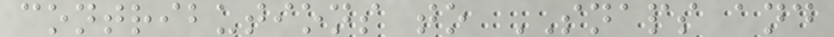contributions to SNAPS and
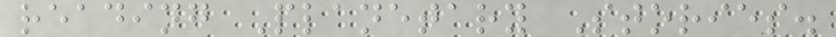reading Planetary Stories.
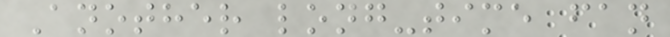Another long-time fan
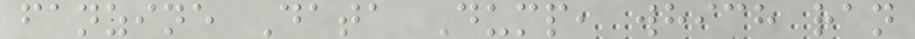fanzine Data Dump, which ran
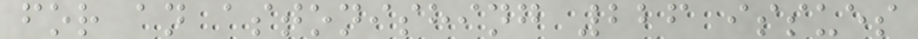for an astonishing 226 issues
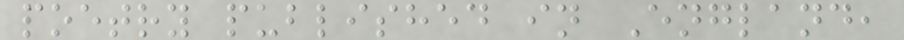poetry published in England,
